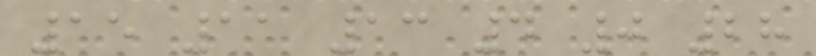15 11 13 4 0 28
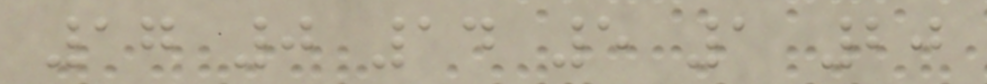17 0 14 5 1 20
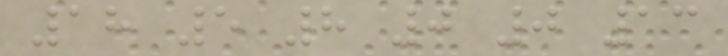18 5 8 0 0 13
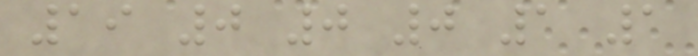19 0 0 0 1 1
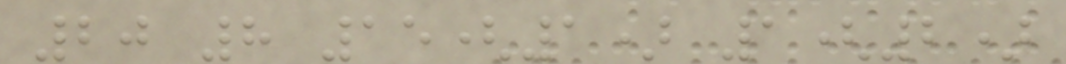20 8 15(1) 1(2)
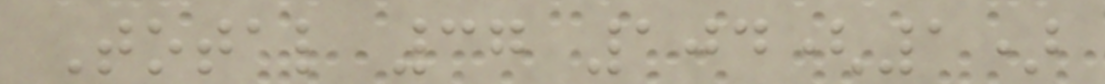Total 37 104(1)
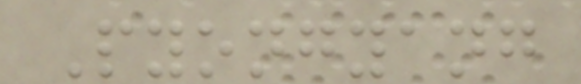Pyongyang
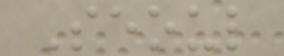Seoul
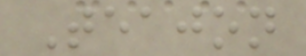Teajon
